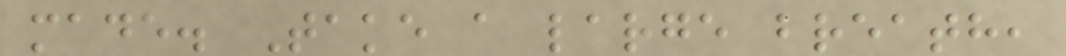made. Take a large breath,
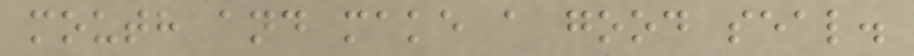mouth and make a good seal.
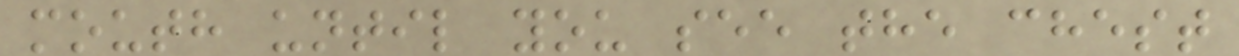mouth until you see the chest
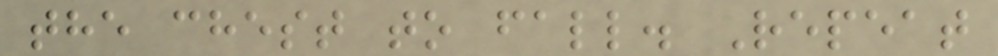the chest to fall. Repeat
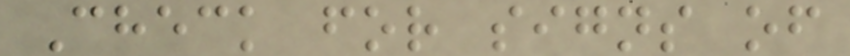Check for signs of
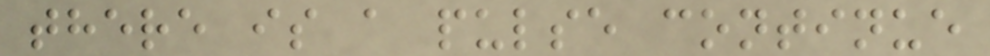there is a pulse continue
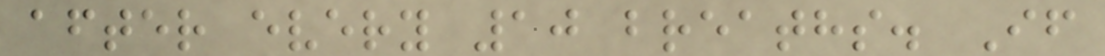after every 10 breaths. If
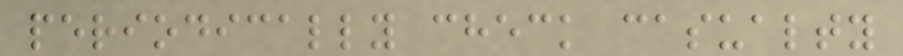periodically check casualty
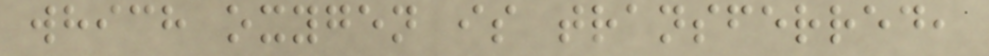which oxygen is transferred,
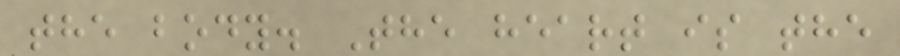the body. The heart is the
